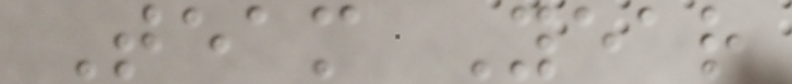Team Year
